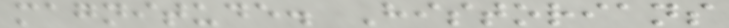magnitude. Historians
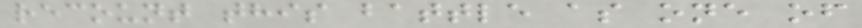recount this battle as one of
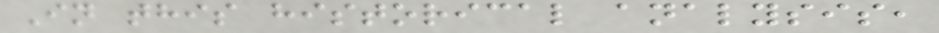In this historical analysis,
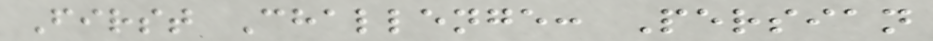First Challenge: Persian
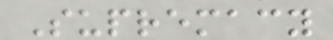Supremacy
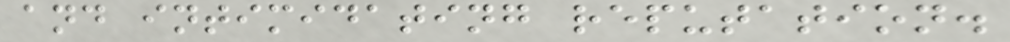and intimidating reputation.
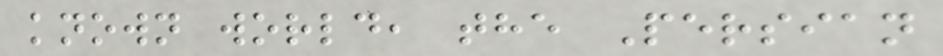known world, the Persian
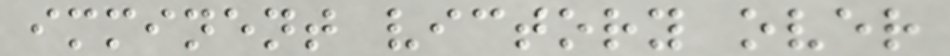imminent victory over
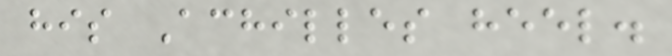his Achilles heel.
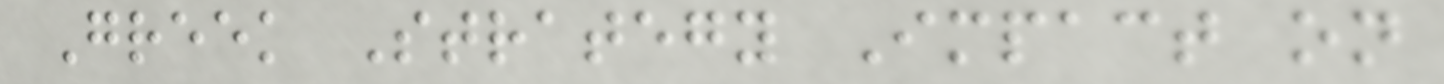Greek Strategy Impact on
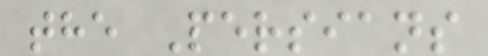the Persians
